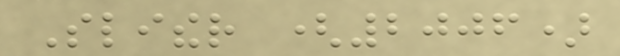Slither (2006)
